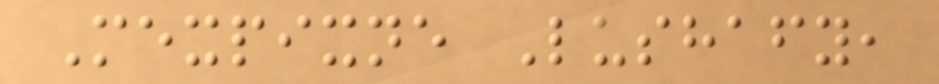Mexpixne Lushafy,
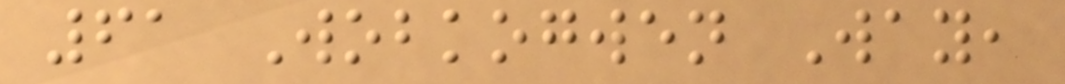61 Wobkogwen Way,
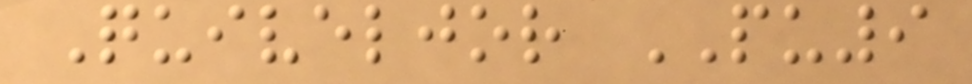Quiveljor PU9
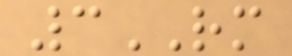3RM
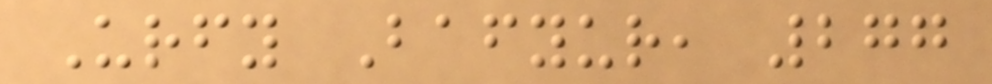Urfy Bafyur, 277
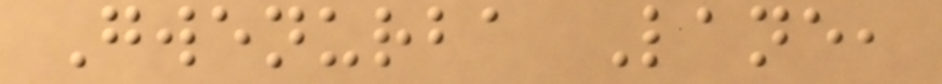Gwenurba Lane,
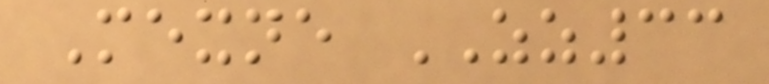Mexne ZZ33
